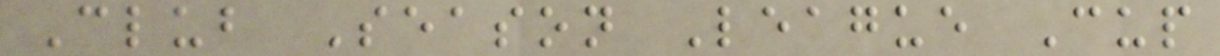Club Season League Cup
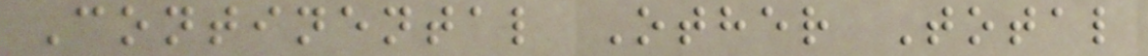Continental Other Total
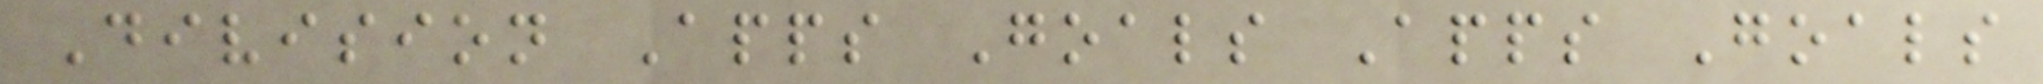Division Apps Goals Apps Goals
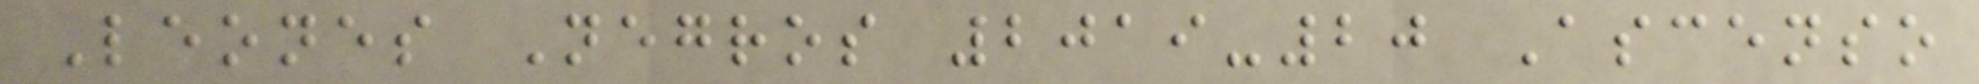Leones Negros 2019-20 Ascenso
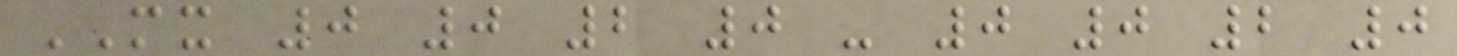MX 0 0 2 0 - 0 0 2 0
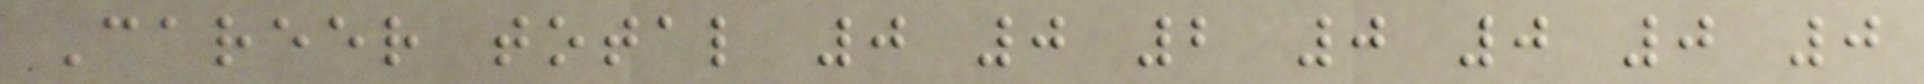Career total 0 0 2 0 0 0 0
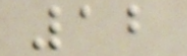12
